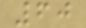60
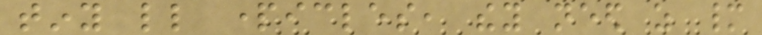tiny little particles, they need as many
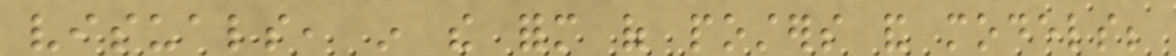visuals, in the form of posters and models;
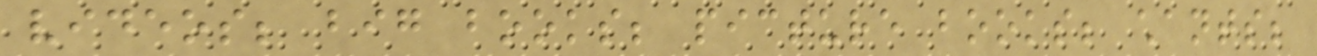videos; big books; picture books; chants;
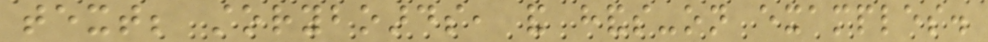text; storyboards, and hands-on examples.
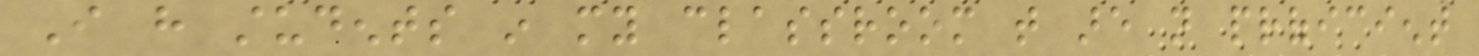I have students in my classroom that are not proficient
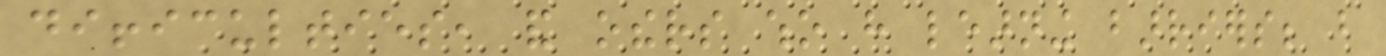difficulties, and others who have learning barriers; but
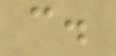can.
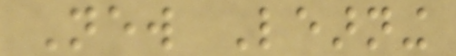New Learning
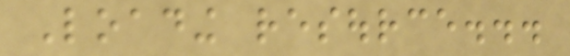Loading resource...
